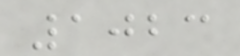1023
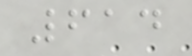614
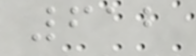612
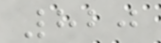820
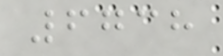6738
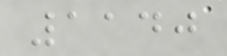1140
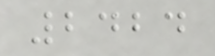2424
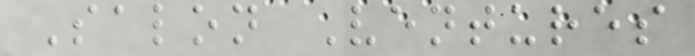Salon Ventures
